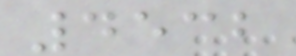4532
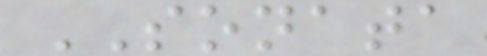SONATA
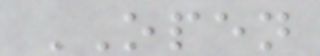OPEN
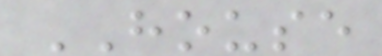HOUSE
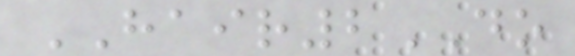HAIR2DO
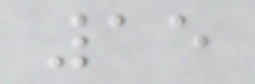15
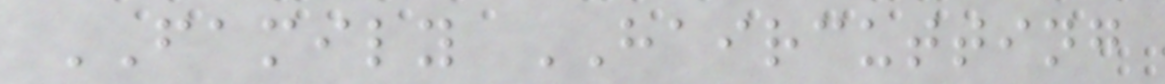FAMILY HAIRCUTTING
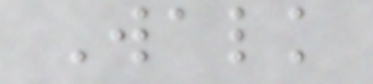Walk
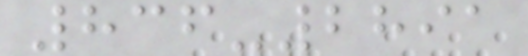836-2891
